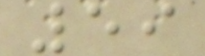59
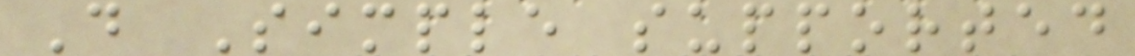D Simple supported
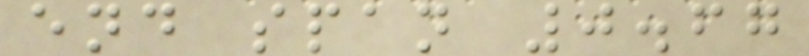end span 0.67
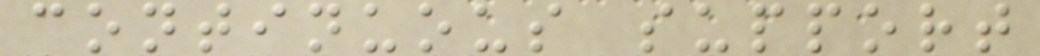continuous support
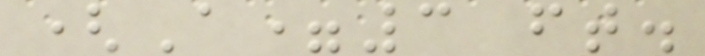(A=3 ft.
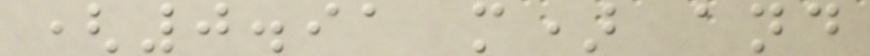(0.91 m) and
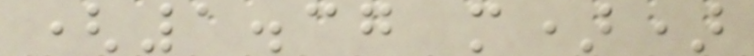(1.37 m))
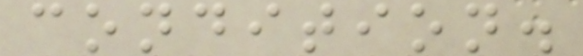condition.
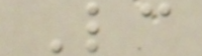Lc
